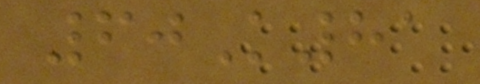60K81
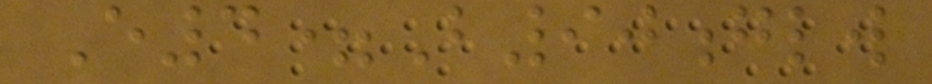E4=B90glw
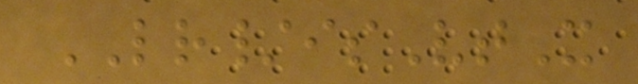LR/isVtX
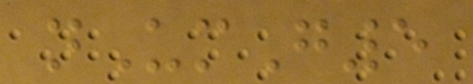nUmG5
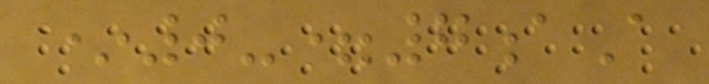*0-=7aA
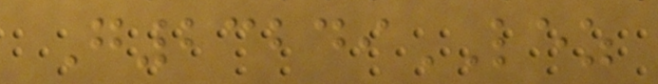G23249LEZ
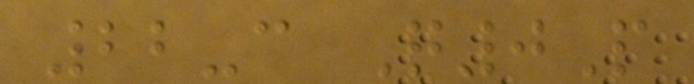22-c Q0P
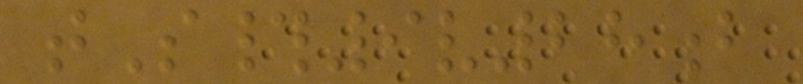tS#9v28b
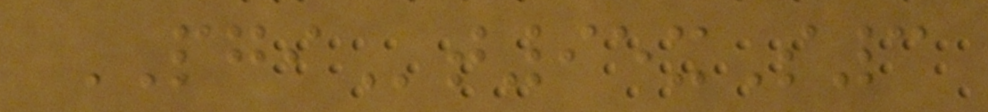PGIt95xS3
